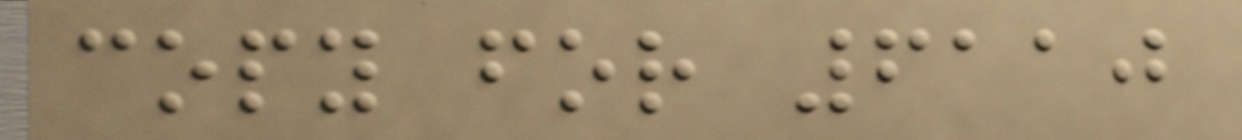copy for 6110
